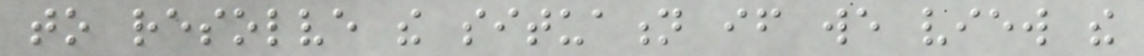to resolve the situation if we view the
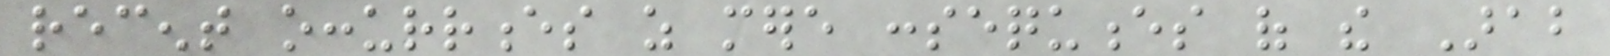recent occurrences as mere consequences of the Arab
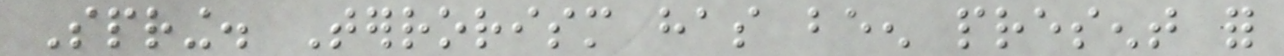Spring. Terrorism has been present for
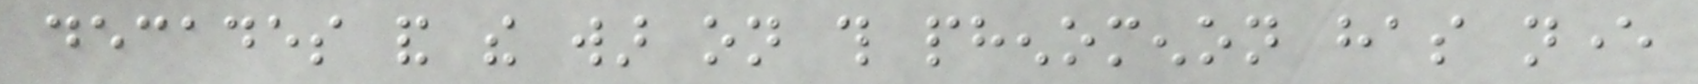decades and the war on this phenomenon has never
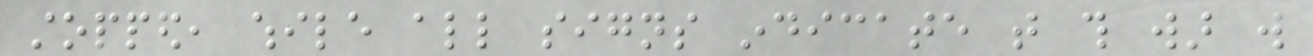stopped, while all signs indicate that this war will
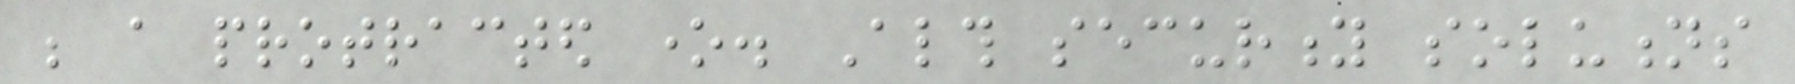be a protracted one. Although security solutions
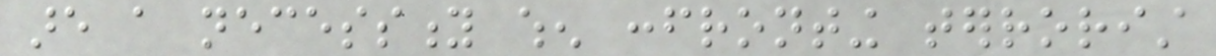are a necessity when confronting terrorist
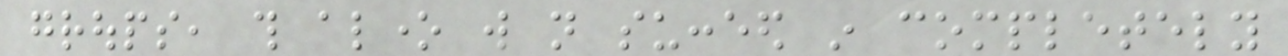groups, this alone will not succeed in completely
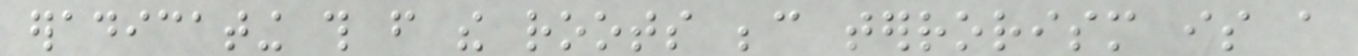eradicating this from the roots because terrorism is a
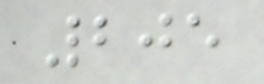205
